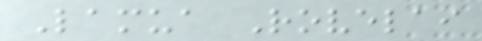Lamua Rovelai
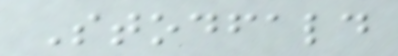Stodfald
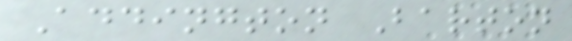Addington Barton
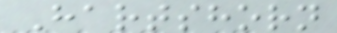Hartshorn
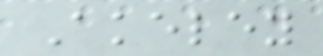Akeley
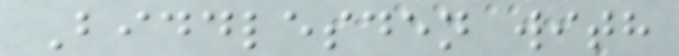Biddlesden with
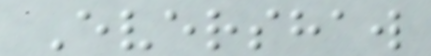Evershaw
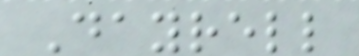Dayrell
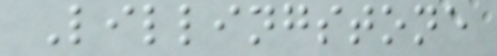Lillingstone
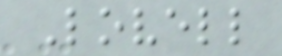Lovell
